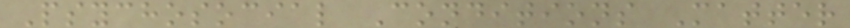Psychosocial Conditions Matter
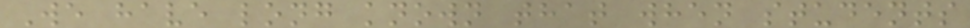We have long known that when students
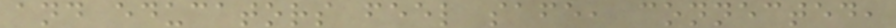and educators feel safe, connected,
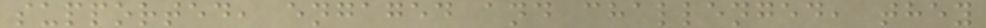supported, engaged and challenged, they
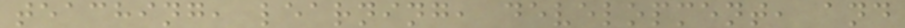teaching, learning, development, and
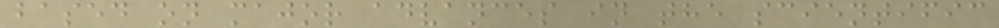based on major advances in the scientific
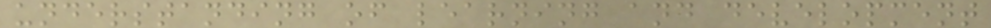understanding of learning and development
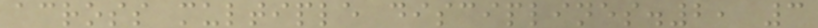across multiple disciplines.2, 3
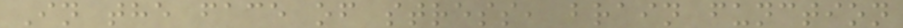In the face of stress, brain function
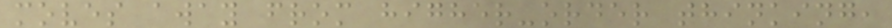moves away from higher-order thinking,
